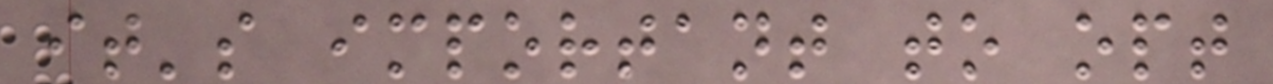it's important to opt
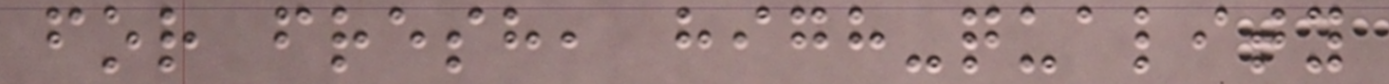for fresh, high-quality
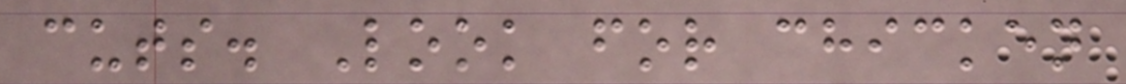cuts. Look for chicken
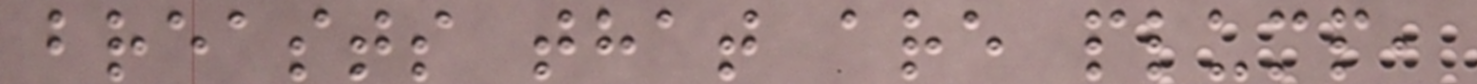breasts that are plump,
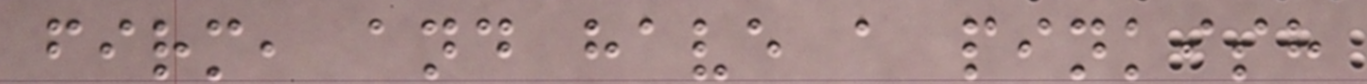firm, and have a pinkish
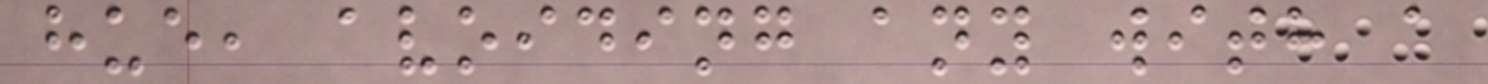hue, avoiding any with a
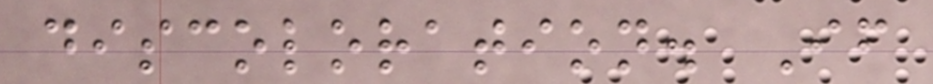discoloration. If
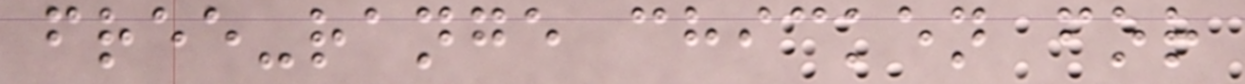free-range chicken for
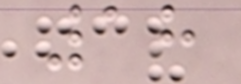18
